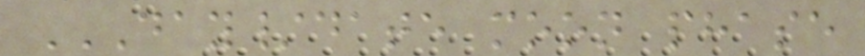DAY/DATE MOON PHASE
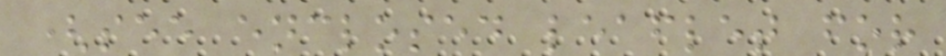(see enclosed leaflet for
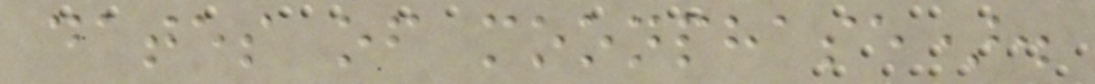dates of moonphase).
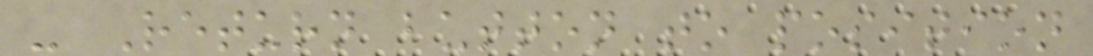- Return button to position
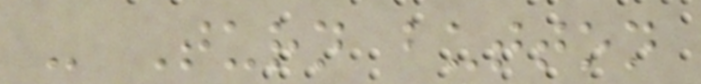- Turn button
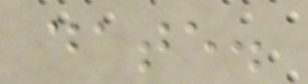date.
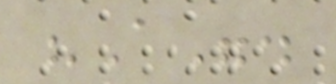"A".
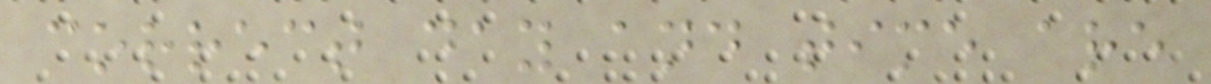correct day and time are
